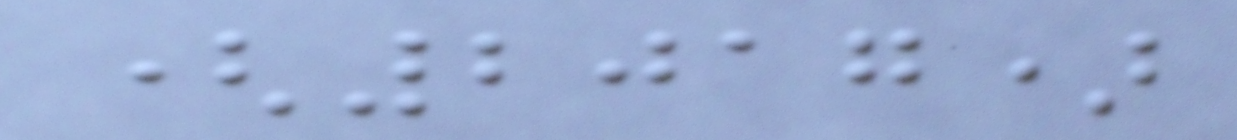(2017)
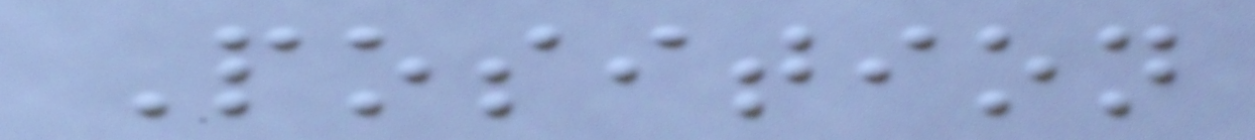Position
